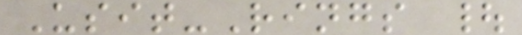Usit-Rings |
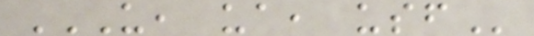U, UA, USF
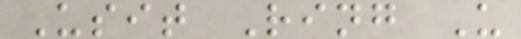Usit Ring U
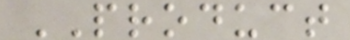PRODUCT
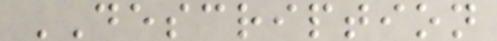DESCRIPTION
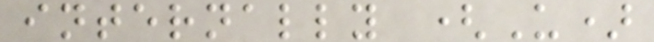internally (U)
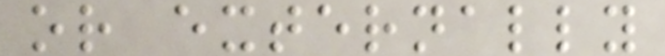or externally
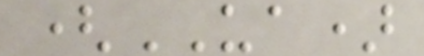(UA)
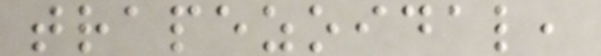trapezoidal,
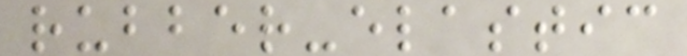rubber-elastic
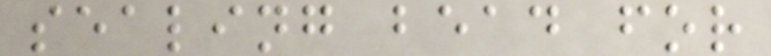sealing bead for
